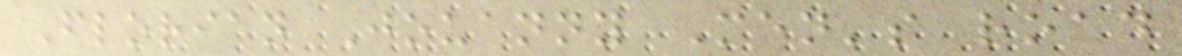Florian Jouanny Men's road
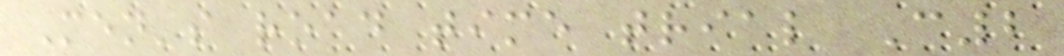Men's road time trial C2
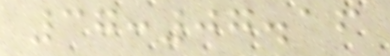37:07.16
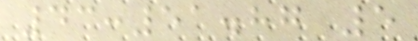43:51.87 5
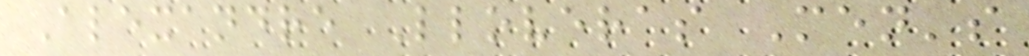Alexandre Lloveras Men's
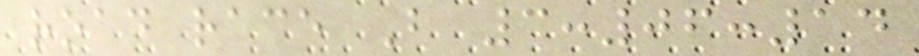road race B 3:06:14
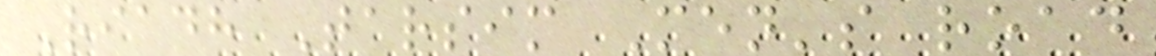Riadh Tarsim Men's road
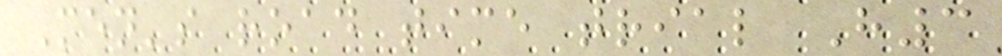Men's road time trial H3
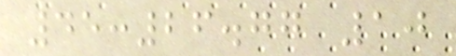45:26.77 10
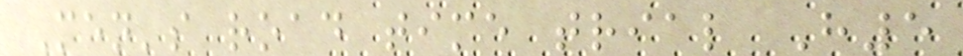Men's road time trial H5
